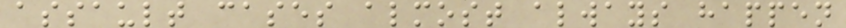assault cases almost always happen
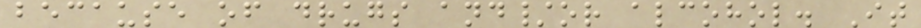because of drugs and/or alcohol. It
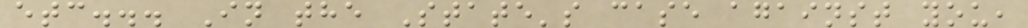etc... In the State's case against you,
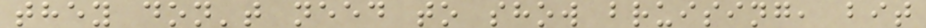they don't need to show bruising, bit
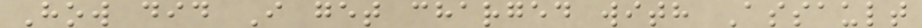How did I get charged with Assault
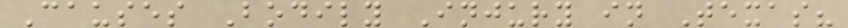Causes Bodily Injury in Texas?
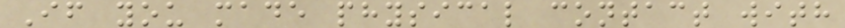If you made physical contact with
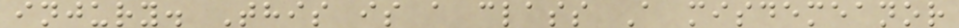injury. This is a class A misdemeanor
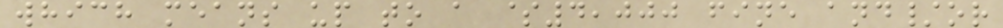which means up to a $4,000 fine and/or
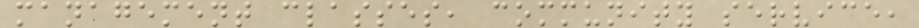management classes, community service,
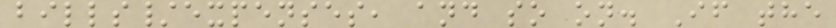bills/expenses, and so on. If the
